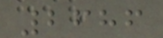2686
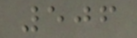506
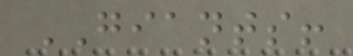GIANTS!
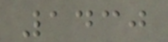1430
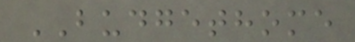BUDGETHOME
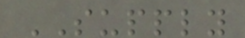SUPPLY
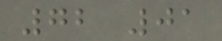72 01
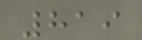819
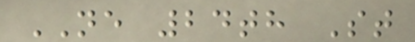NE 24th St
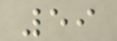59
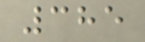385
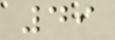49
